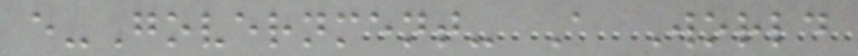e-Government- A World
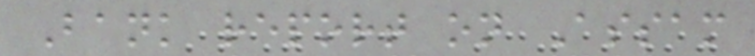Bank report on Assam
